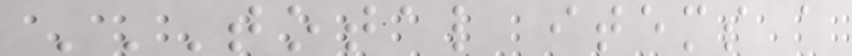TOTAL ITEMS A
